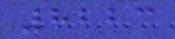8223
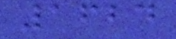1624
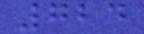724
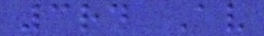3rd Av
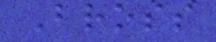Bross
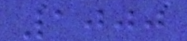1000
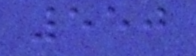550
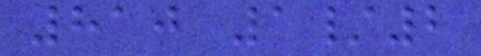810 1/2
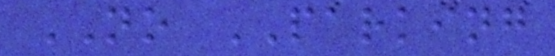NO PARKING
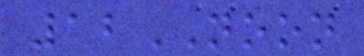12NOON
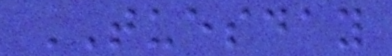TUESDAY
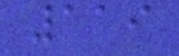119
